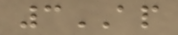3AP
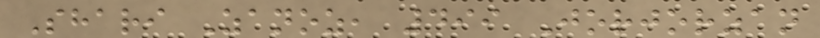Shari Zanoz, 499 Jorjorzan
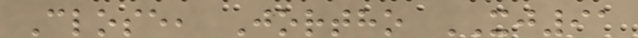Close, Jortho XJ91
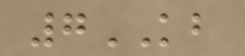7KB
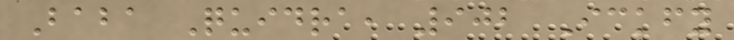Baba Quidra, 902 Ickfy
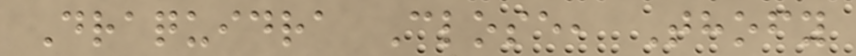Draquidra Close, Thofy
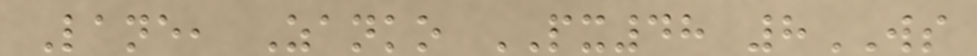Lane, Zanko PX48 8WS
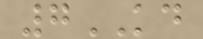7KD
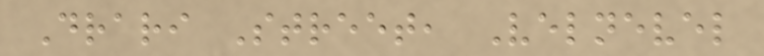Drari Street, Velnevel
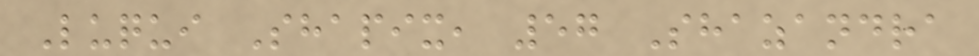Luqui Shapix, 57 Shazandra
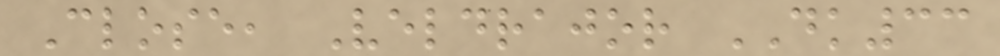Close, Veldrajor DK33
